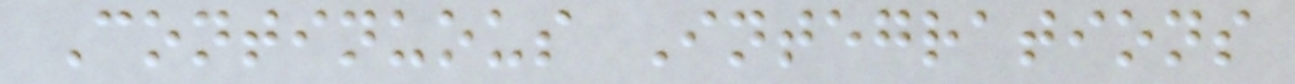Continuous Integrations
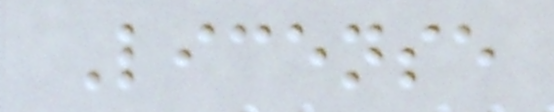License
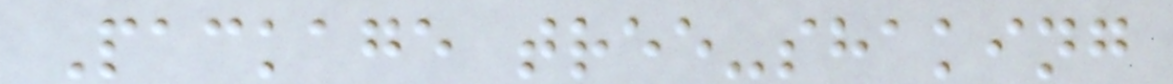Package tree-shaking
